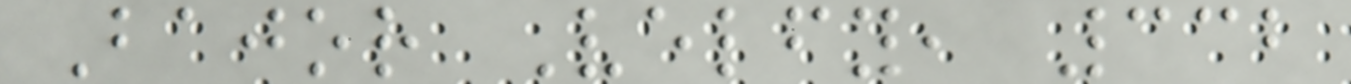Bajor Velfy, 332
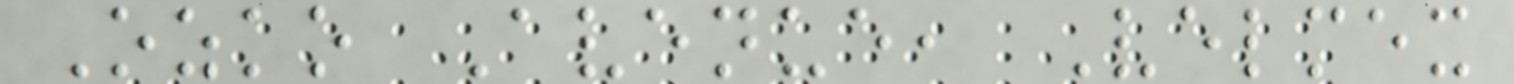Ozko Avenue, Velmex
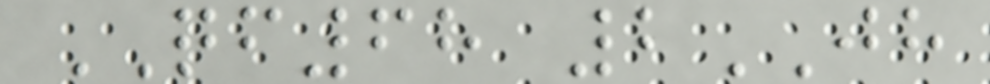QF68 2JH
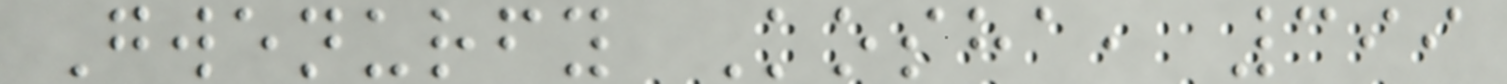Gwenurfy Kosha, 399
